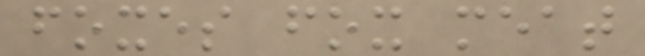foxes fox meat
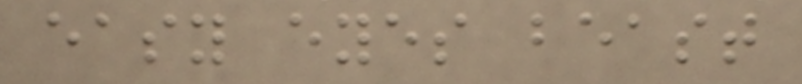easy eyes beast
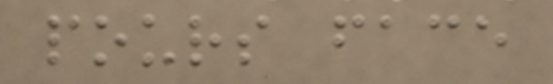pours face
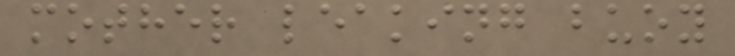mother leaking buoy
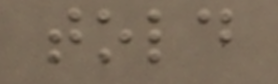told
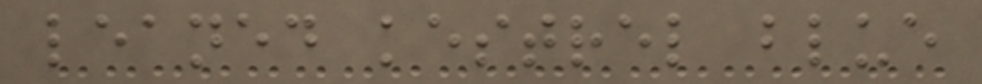leaned kestrel blue
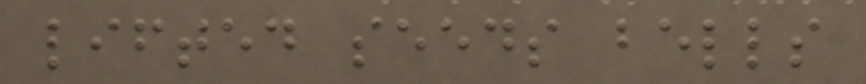lifted seeds bells
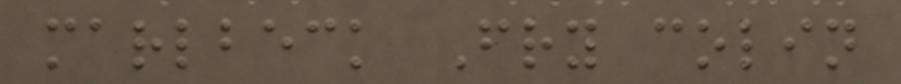marlbeck Fry colin
